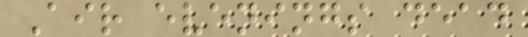Air evenings dead
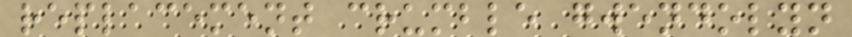replacement crumble gwendolyn
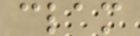clam
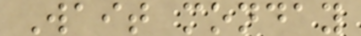Wait monday
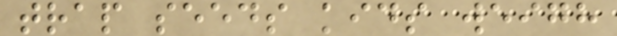trap seeds kids weigh
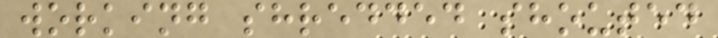working shredded shouted
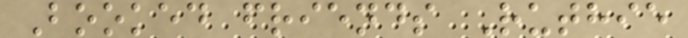Booked friends Ruthie
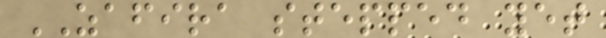ZAFIRA stepped yet
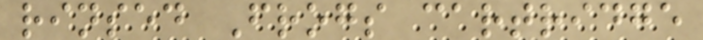rinsed Frogs cartridge
